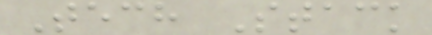Tech Stack
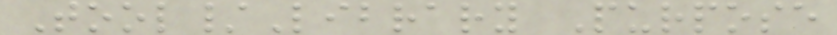Tool/Library Purpose
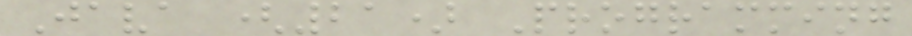Java (21) Programming
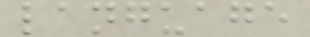language
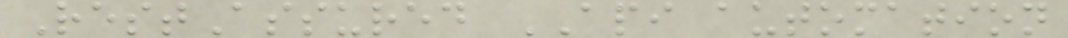RestAssured API automation
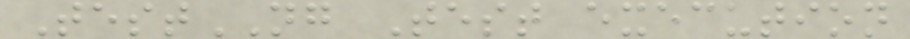TestNG Test execution
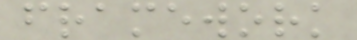framework
